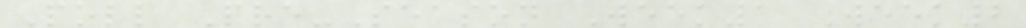Poll Pre-Season Week1 Week2
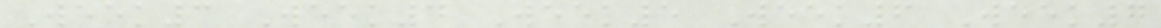Week3 Week4 Week5 Week6 Week7
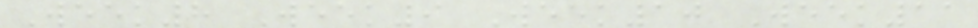Week8 Week9 Week10 Week11
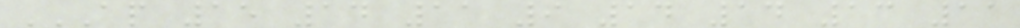AP 15 14 11 9 14 14 13 11
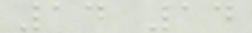14 14
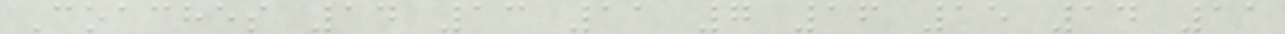Coaches 14 13 11 7 16 15 14 11
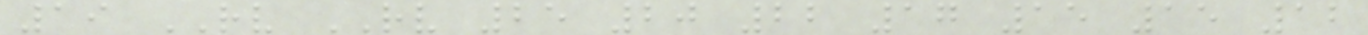19 RV RV 25 20 22 17 15 15 12
